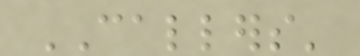CALLERS'
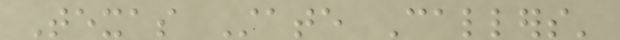Texas State Callers'
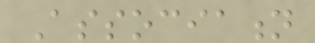Association
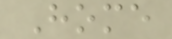Home
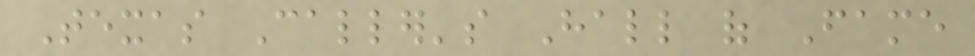Texas Caller's Hall of Fame
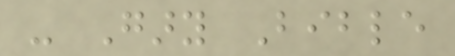- Gary Bible
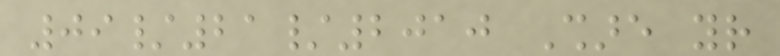09/21/2010 Share your
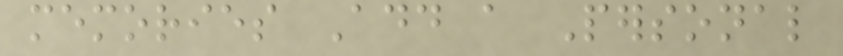memories Add a Personal
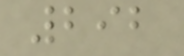292
